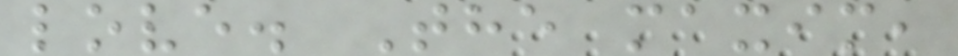love. The maxim,
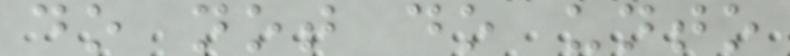do not do unto
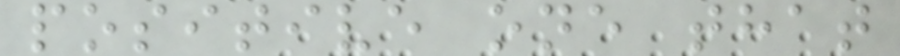positive one that
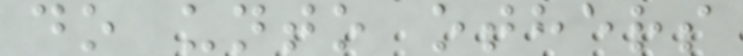do unto others
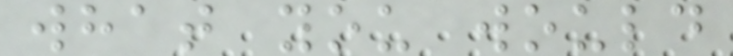what you would
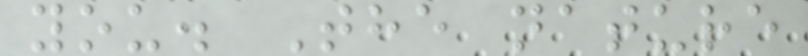you. The nature
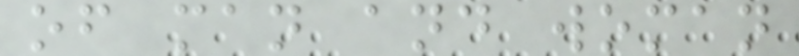of man and woman
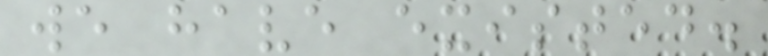we have existed.
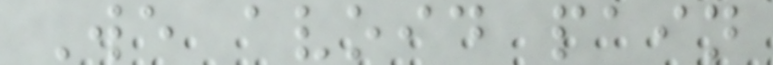We avoid pain
